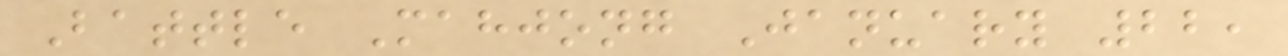Battle Mahjong January 22,
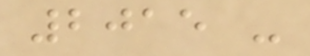2015 -
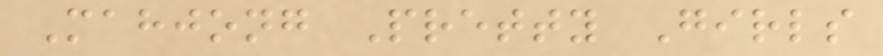Mahjong Pretty Girls
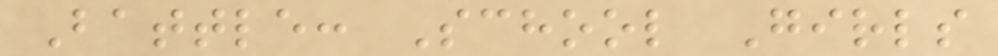Battle: School Girls
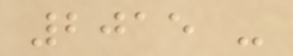2015 -
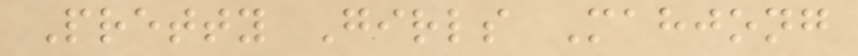Pretty Girls Mahjong
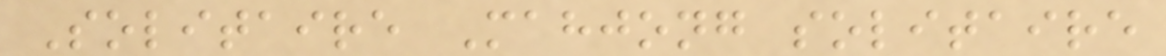Solitaire Mahjong solitaire
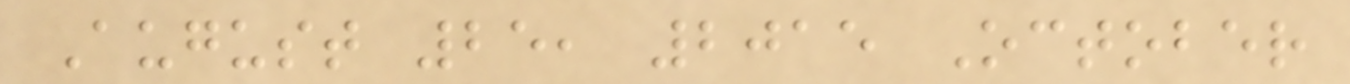August 25, 2015 October
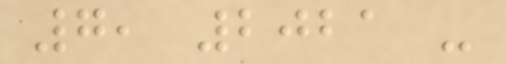7, 2021 -
